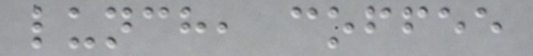lunch, coffee
